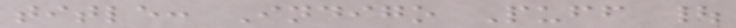title: Indigo Puff |
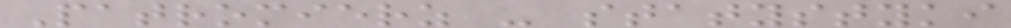Patromierz - statystyki
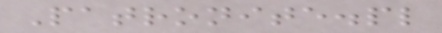Patronite.pl
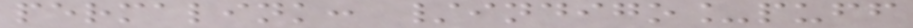permalink: /indigo_puff
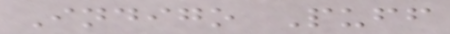Indigo Puff
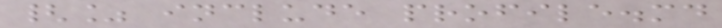{% include profile.md
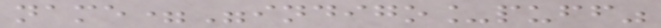name="indigo_puff"
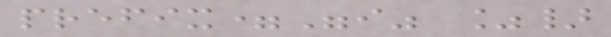prefix="i" %}
